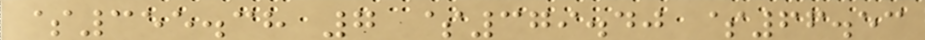$355.38 7 $379.40 $66.53
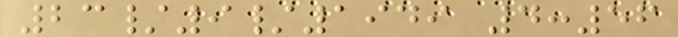23/9/1949 4:56
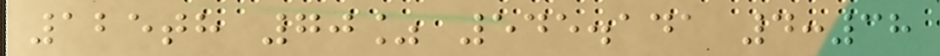125th 70% 545.141 4:38
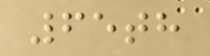65th
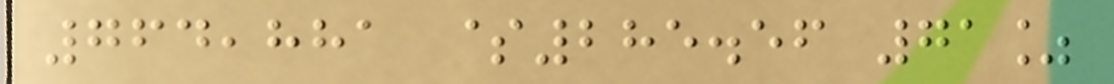764,881 $285.56 71%
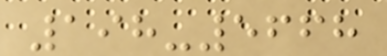198-5668
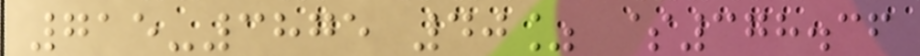715-3875 40% $378.36
